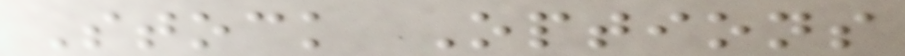Stock Options
